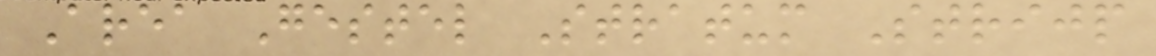Area Gestel Stratum Strijp
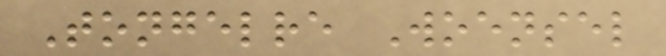Tongelre Woensel
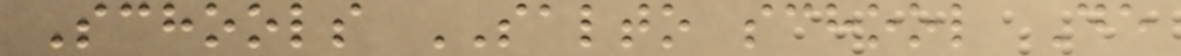Schools SALTO school De
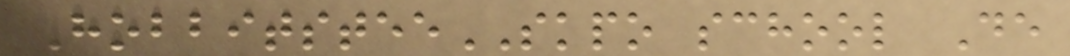HobbitsteeSKPO school De
